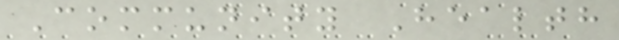Community Health
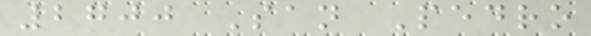2700 San Pedro
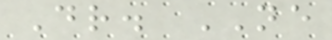Dr. NE
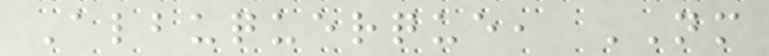Albuquerque, NM
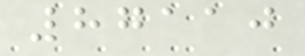87110
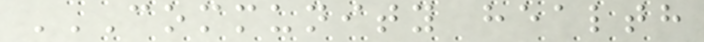COMMUNITY HEALTH
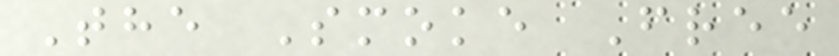The Smoke Free
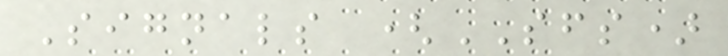Signals (SFS)
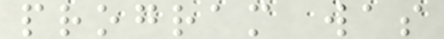program was
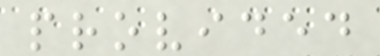provided
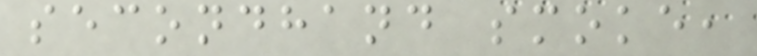secondhand smoke,
